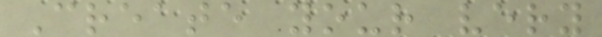Create your very
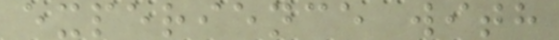experience with
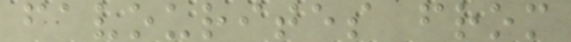favourites from
